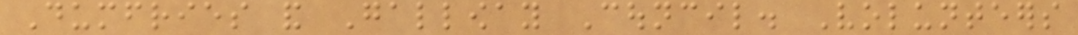Dumfries and Galloway Council. Volunteers
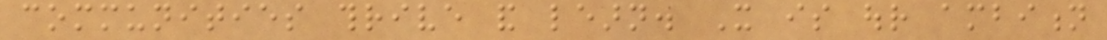communities thrive and learn. It is our ambition
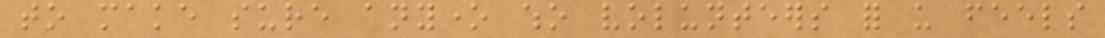to make sure anyone who volunteers for us feels
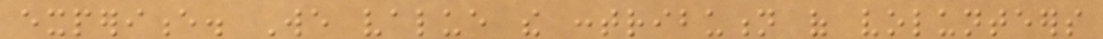experience. We value the contribution of volunteers
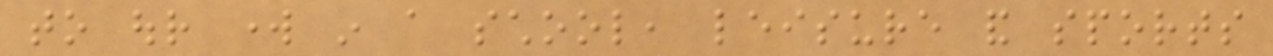to our work in a school, leisure and sports
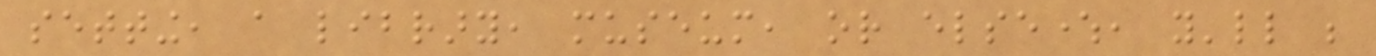setting, a library, museum, or elsewhere, you'll be
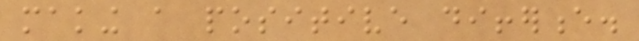making a positive difference.
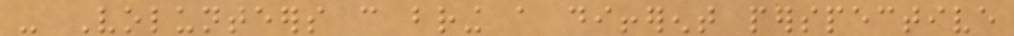- Volunteers can bring a different perspective
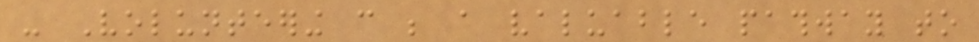- Volunteering can be a valuable pathway to
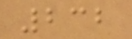232
